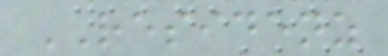RESIDENZ
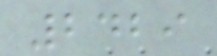2429
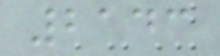2143
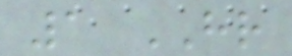1 HR
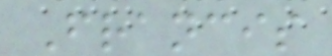Francis
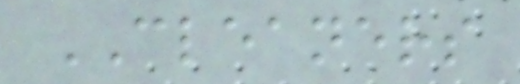CLEANERS
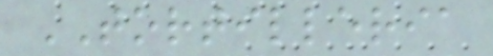TORTILLERIA
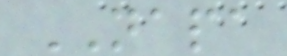NAPA
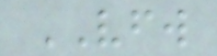VFW
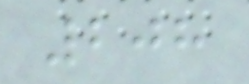208
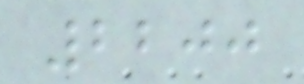2200
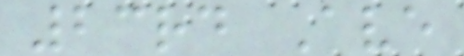23rd Ave
